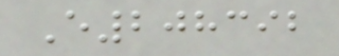E208392
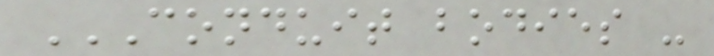CONDUIT BODIES -
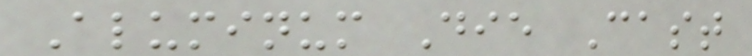Aluminum Die Cast
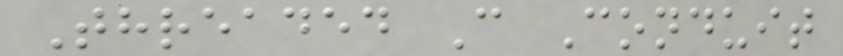Threaded C Conduit
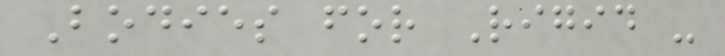Bodies for Rigid -
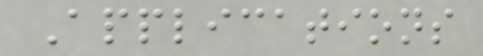Applications
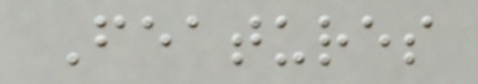Features
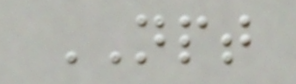NPT
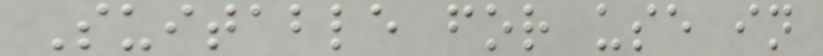Suitable for use in
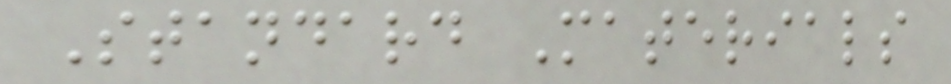Standard Materials
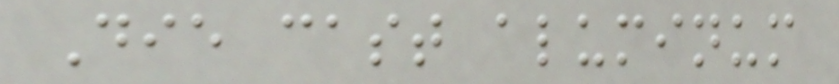Die cast aluminum
